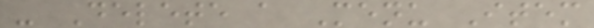- Delete a Menu Item
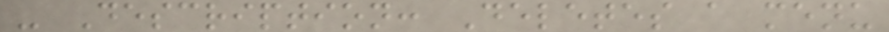- Description: Deletes a menu
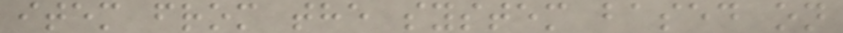item from the system based on
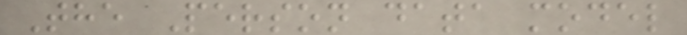The Person data model
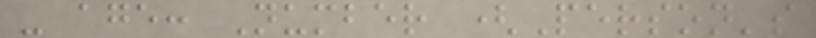- age: Number (Person's
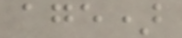age)
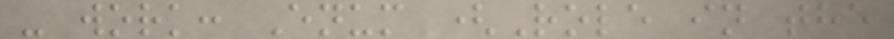- work: Enum (Role in the
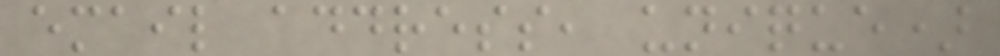email address, unique)
